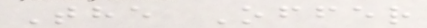The Offer
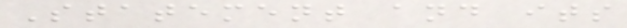Statement and its
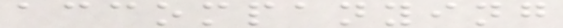accompanying
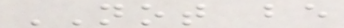NOT be
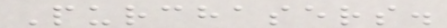Purchasers.
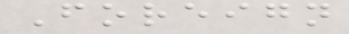Foreign
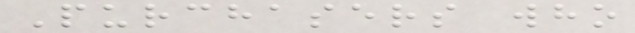Purchasers who
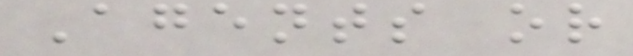Agents or
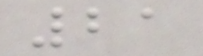21
